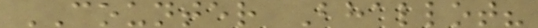COUNTER Bhallot?
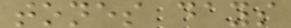tones days
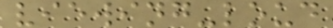viewing-loud
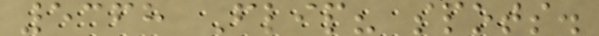5368 Flip? spots.
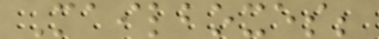Mailboxes;
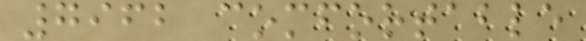7962 comfortable
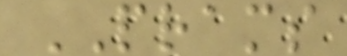PRAMS
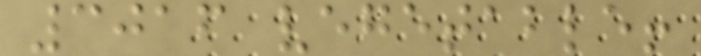3016 vegetable!
